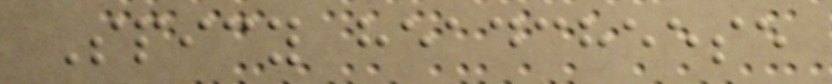Spicy headcheese
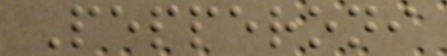Pepperoni
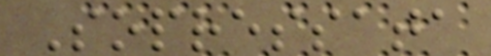Sopressata
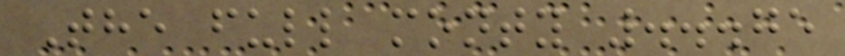The full monty ...75
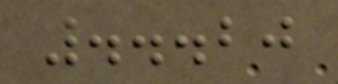...20
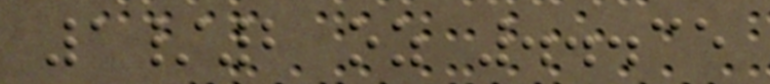1/2 oz ...35
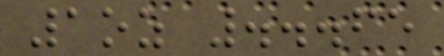1oz ...65
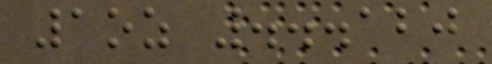1oz ...120
